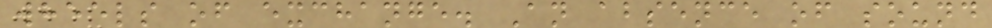wheels of exchange. An absence of sound
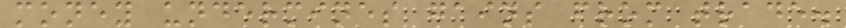money undermines gains from trade.
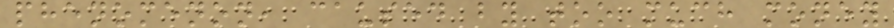phenomenon, caused by too much money
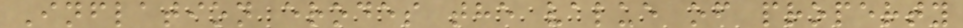Inflation erodes the value of property
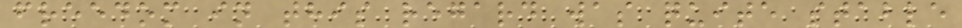freedom in this regard was quite stable
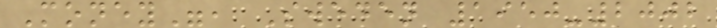Money", Sweden 1950-2002
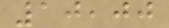10,00
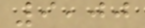9,00
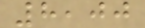8,00
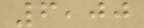6,00
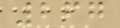267
